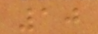10
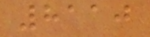8110
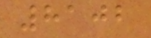8102
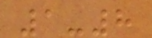1-8
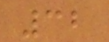32
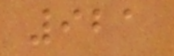921
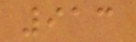913
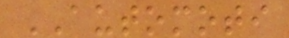AUTOMOTI
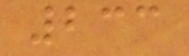233
